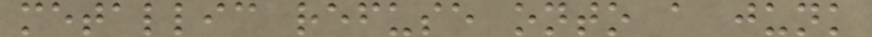metallic refuse onto a junk
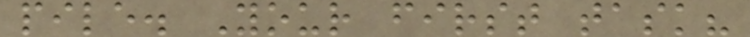pile. Your first task?
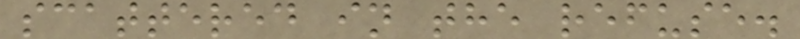scattered in the refuse.
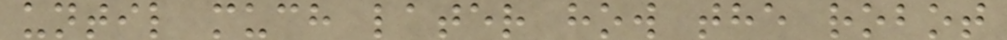until much later how the robot
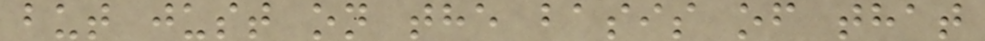but just on the basis of that
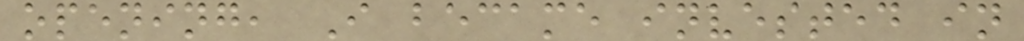opening, I became invested in
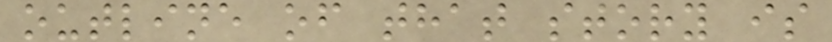outline of that story is
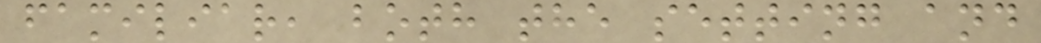familiar, both the setting and
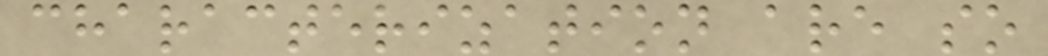characterization are so
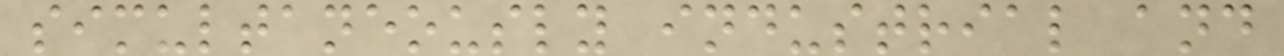simultaneously industrial and
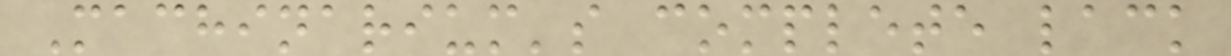Machinarium's complete lack
